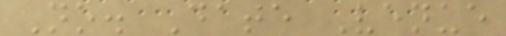No. Date Venue
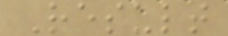Result
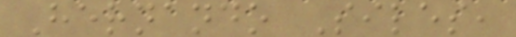Hernando Siles,
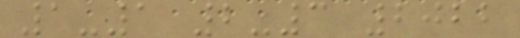1-1 2-3 2022
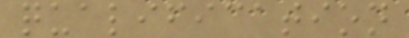qualification
